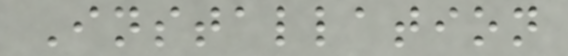Installation
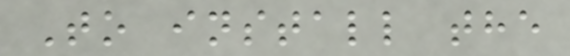To install the
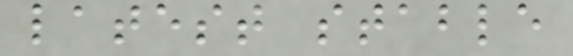latest stable
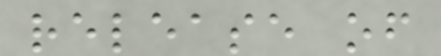release of
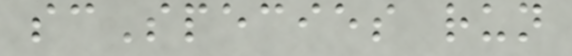scSpecies run
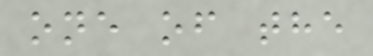one of the
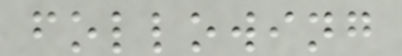following
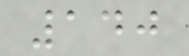140
